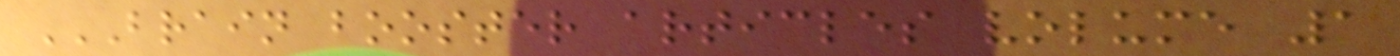BRAIN BOOSTER ARTICLES VOLUME 1
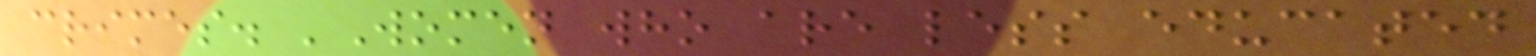crimes. 'Women who are less educated
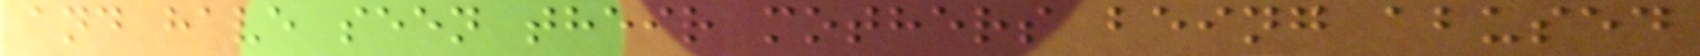and have seen their mothers being abused
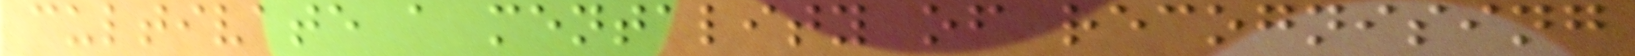cultivate a mentality of recognising
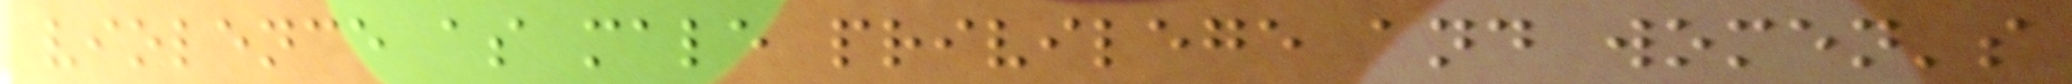violence as male privilege and women's
